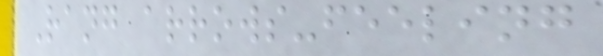Rang arrows-feeling
